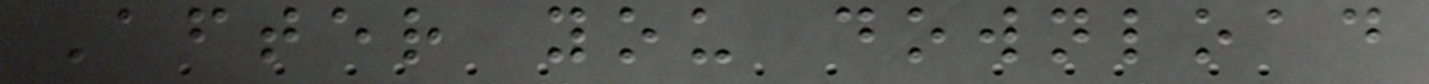After you download
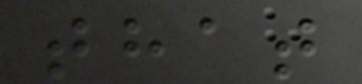that
